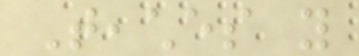Teaches you
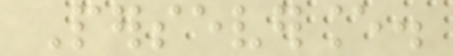Perseverance.
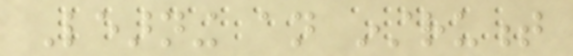Learning an instrument
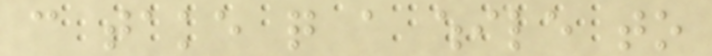can take quite a while to
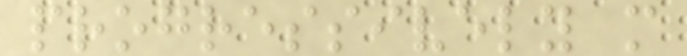progressively more
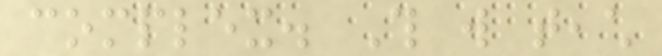complex. This will teach
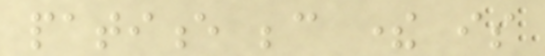patience because there is
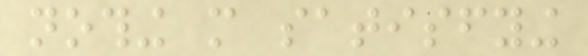nothing more satisfying
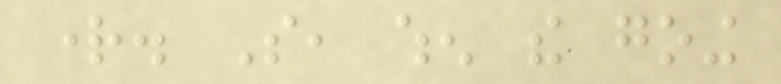right. So, when the going
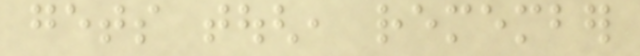gets tough, remember
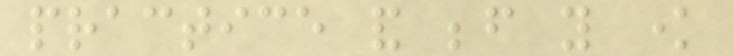practice and before you know
